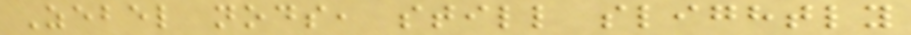Zebel nods, still slightly
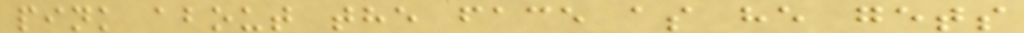pink about the face as he gets
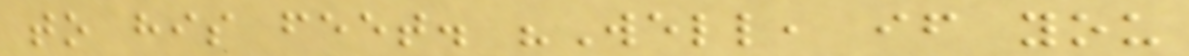to his feet. "Well, if you
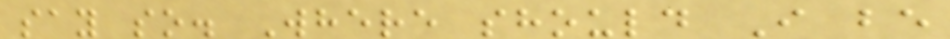say so. Where should I be
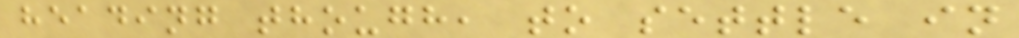heading though, to settle in
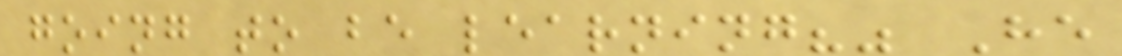going to be learning?" He
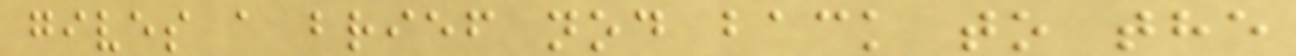gives a brief nod back to the
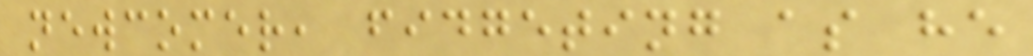newcomer, fidgeting as he
